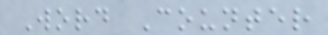Word Counter
